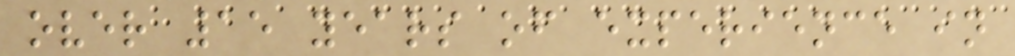over 15 years of experience in
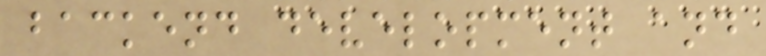backend development and
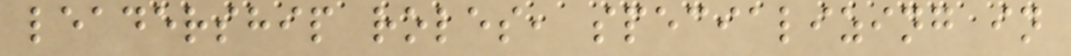leadership roles, specializing in
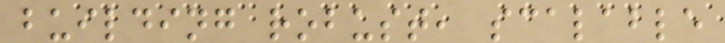building robust, scalable
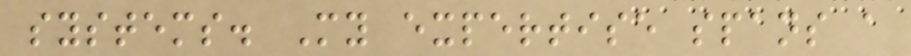systems. My expertise spans a
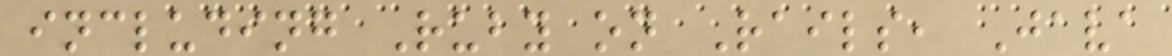including Ruby on Rails, Java
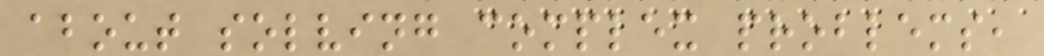about solving complex problems,
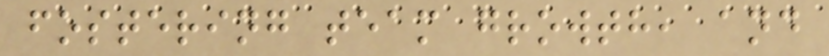fostering team growth, and
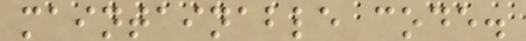maintainable code.
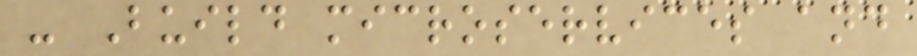- Build microservices and
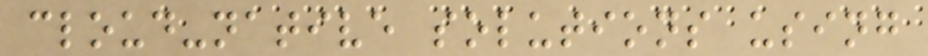cloud-native solutions using
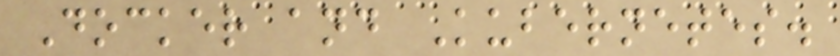Docker and Kubernetes.
